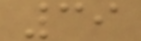39
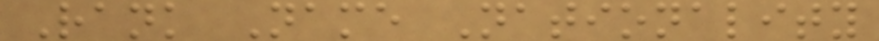Rank Name Nationality
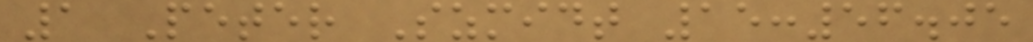1 Peter Szmidt 15:56.05
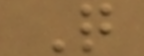Q
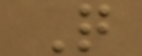Q
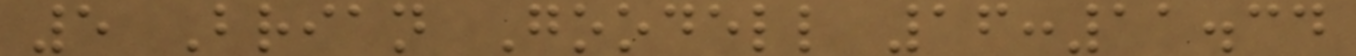5 Brian Goodell 16:11.34
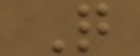Q
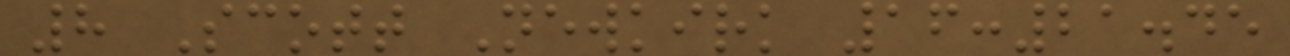8 Scott Newkirk 16:21.45
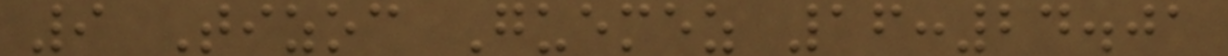9 Tizoc Guemez 16:24.01
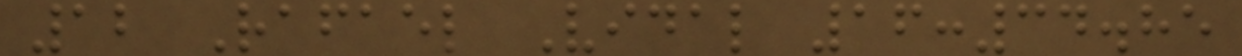12 Rafael Vidal 16:34.85
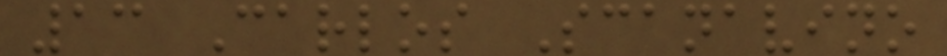13 Carlos Scanavino
